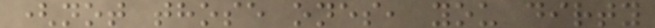(not those ones, you dirty
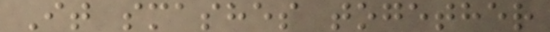It smashes together
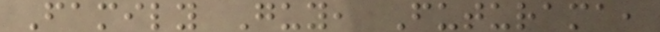Family Guy, Futurama,
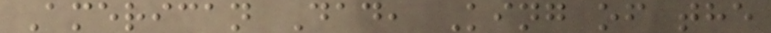American Dad, King of the
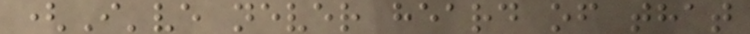(I've never heard of that
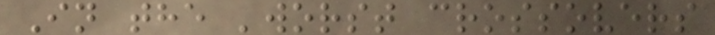In the 'worst crossovers
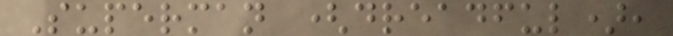Superman (dreadful),
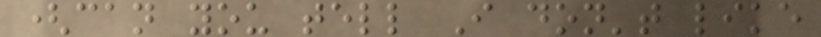(can you tell I don't like
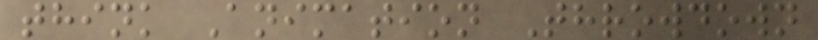think Animation Throwdown
